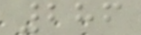286
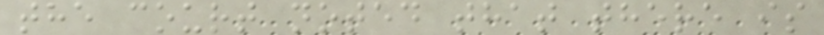the court noted that there is
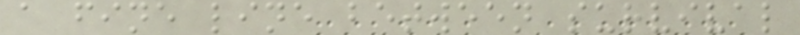a fine line between survival
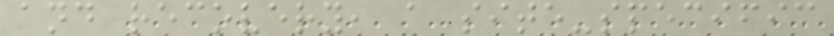and recovery, a site-specific
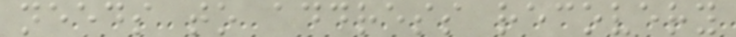needs to address recovery
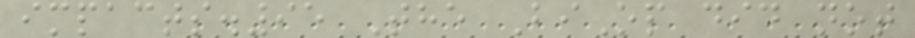impacts.95 The BiOp did not
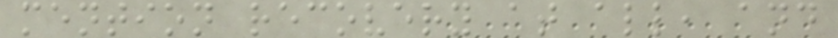mention recovery at all, and
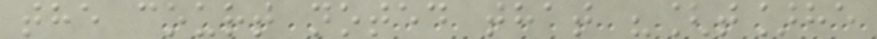the court noted that "[t]he
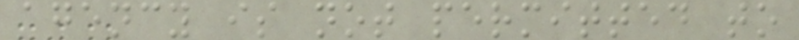agency is not permitted to
